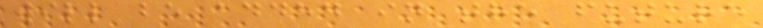will be added in the future
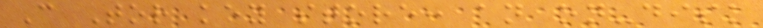C Tor key store: an on-disk
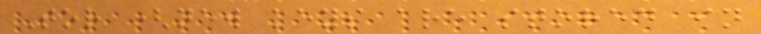Tor (new keys are stored in
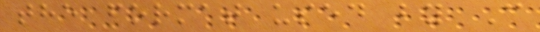the format used by C
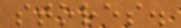stores.
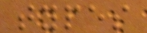types
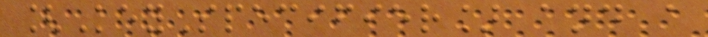[KeySpecifier] and a
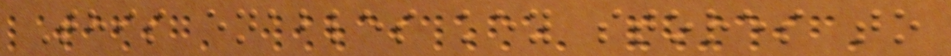This enables key stores to
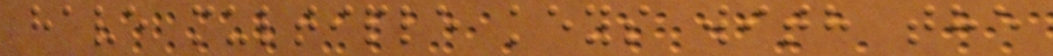have multiple keys with the
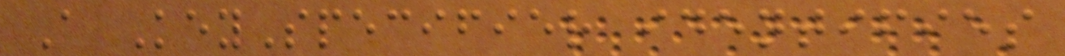A KeySpecifier identifies
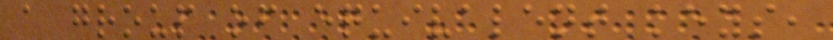a group of equivalent keys,
